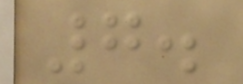7.
